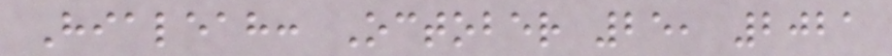Hialeah: October 25, 2021
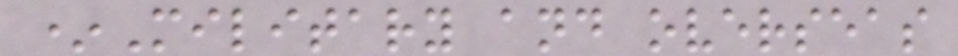*Military and overseas
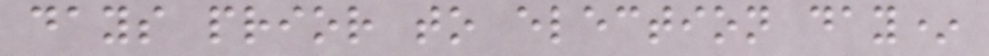days prior to election day*
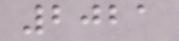2021
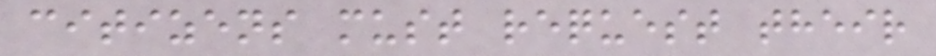citizens must request their
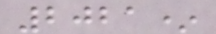2021*
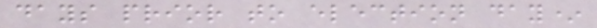days prior to election day*
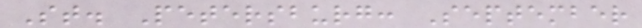St. Petersburg: September
